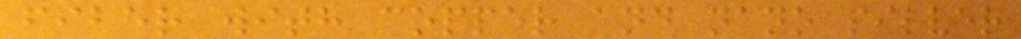fiber with copper and nano silver
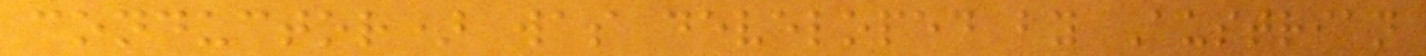conductor) was developed by Austrian
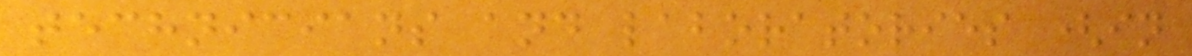technicians and laboratories (in
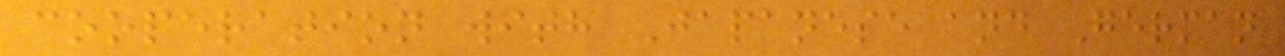cooperation with Japanese and German
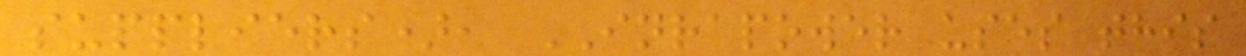suppliers), INRAPOWER uses this
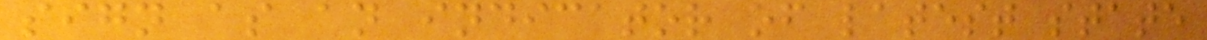sign as an indicator of latest state
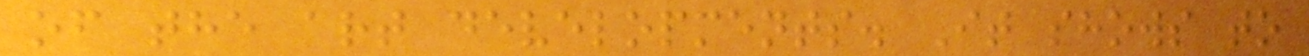of the art developments. It shows to
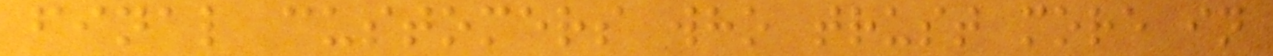final customers who trust more in
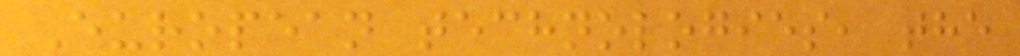European technologies, the
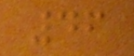46
